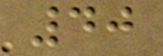40
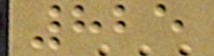825
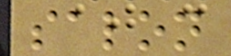salon
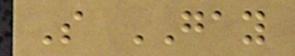S GAY
